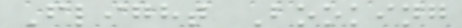Flight Booking
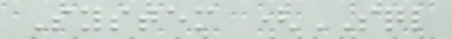System (SQL
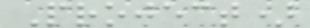Project)
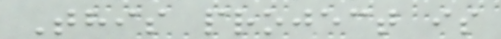This project is
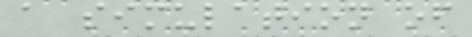a simulation of
